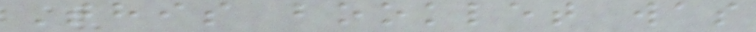This booklet was
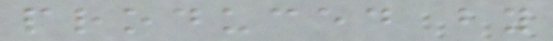produced by
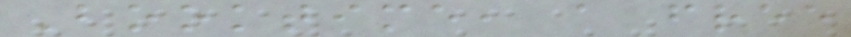Booktime, a free
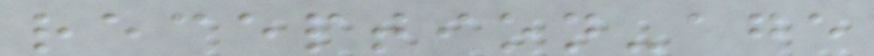reception-age
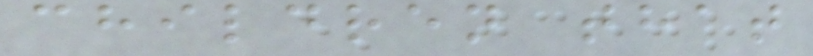children that
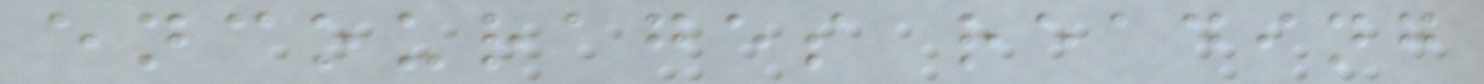encourages reading
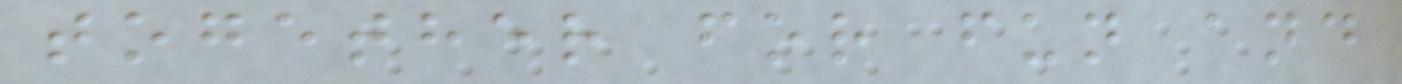together for fun and
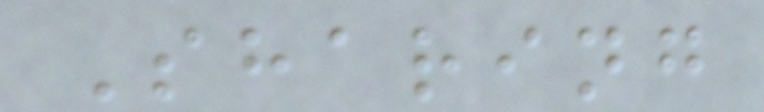Sharing
